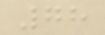78
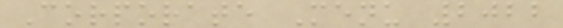Corporate Menu 2022
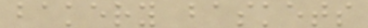bakery baskets
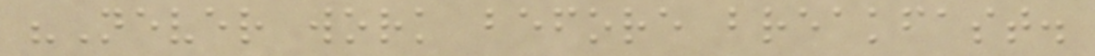"Never work before breakfast.
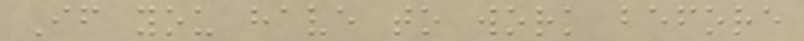If you have to work before
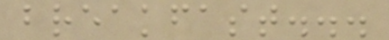breakfast...
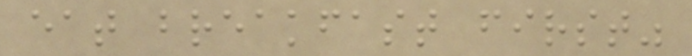eat breakfast first"
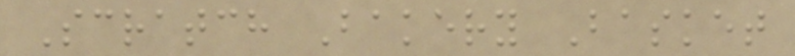Scratch Bakery Basket
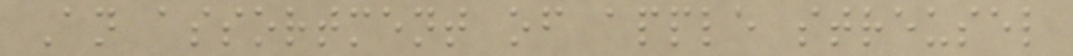An assortment of apple streusel
